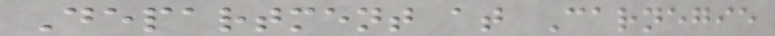Department at Carnegie
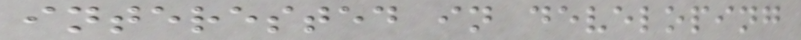interested in developing
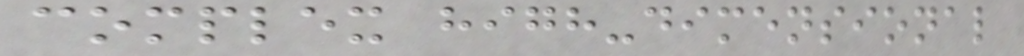complex high-dimensional
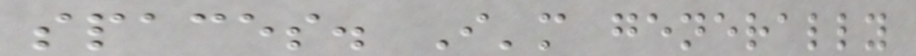spaces. I'm generally
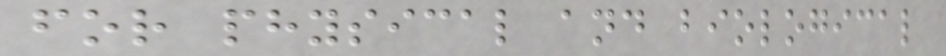for physical and biological
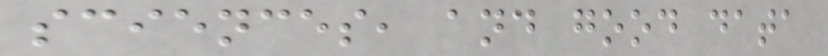sciences, and good data
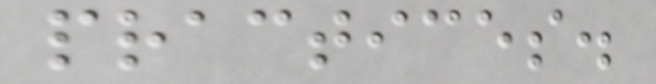practices.
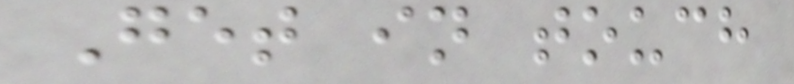Get in touch
